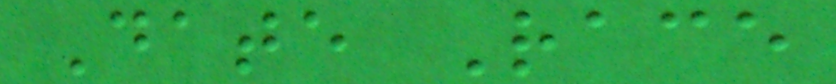Date Race
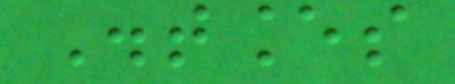Distances
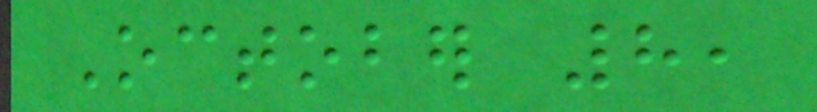October 8,
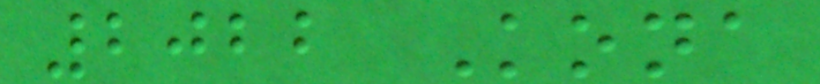2022 Kona
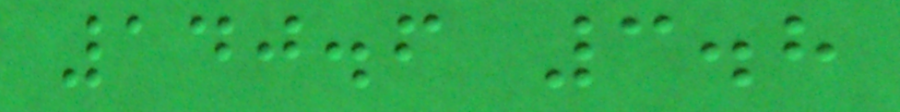140.6 3.8
